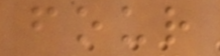four
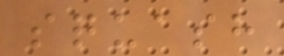squash
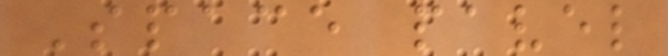Space pavel
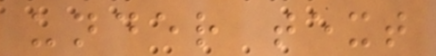under text
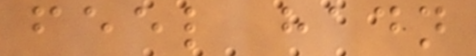feel hadn
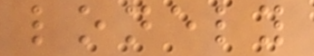lonely
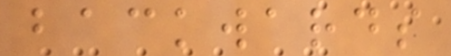backwards
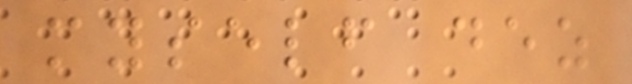myself dez
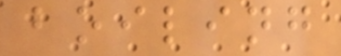boiling
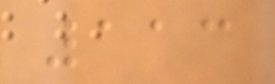113
